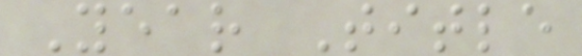Year Title
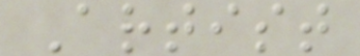Artist
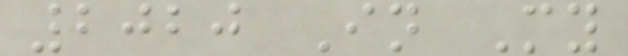2020 In My
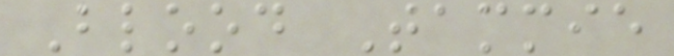Blood Tammie
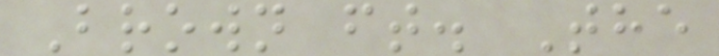Brown ft. The
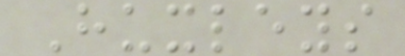Huxleys
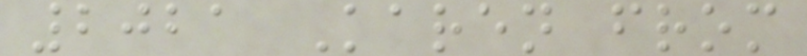2021 Karen from
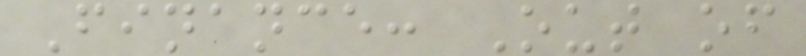Finance: Out of
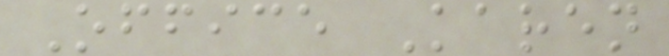Office Karen
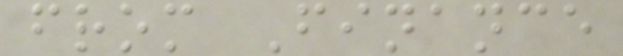from Finance
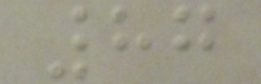87
